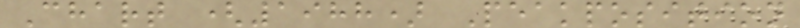Chart (1988) Peakposition
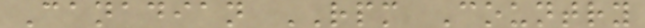Canadian RPM Country
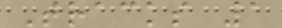Tracks 1
